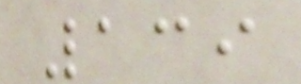139
